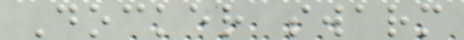Docker swarm
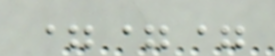===
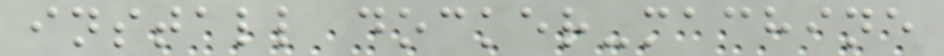install docker-machine
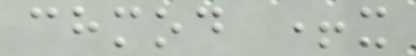chmod +x
